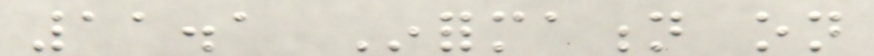11.1 Information on
